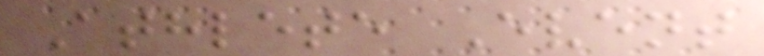Athlete Event
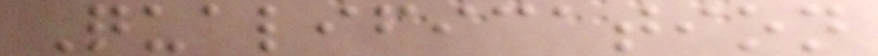Qualification
